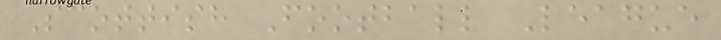Scottish Football League
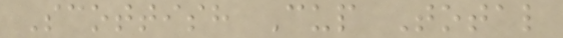Scottish Cup Total
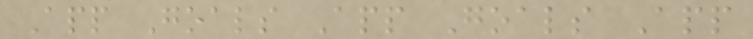App Goals App Goals App
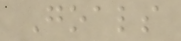Goals
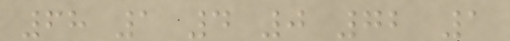68 1 4 0 72 1
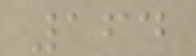164
